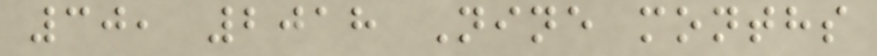30, 2018 Nine months
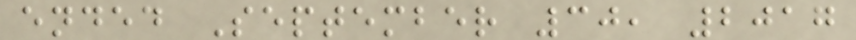ended September 30, 2017
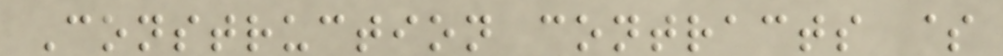Construction contracts $
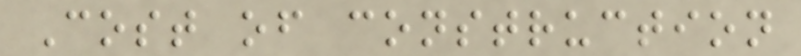Cost of construction
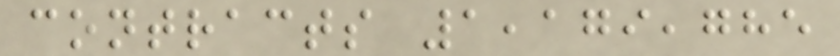contracts 1,179,785
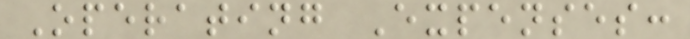Operating Expenses:
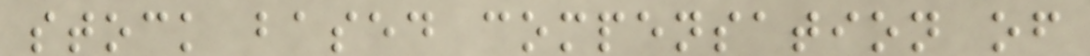stock based compensation of
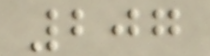207
